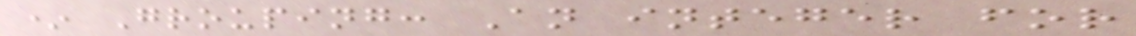* Grouping: An integer for
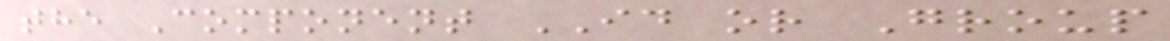the Component ID or Group
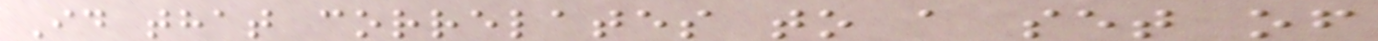Id that correlates to a set of
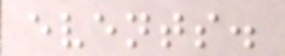events.
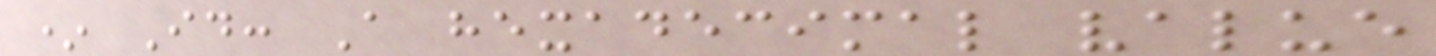* Id: A hexadecimal value
